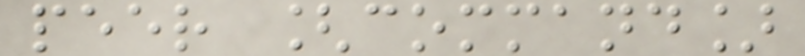peer [command]
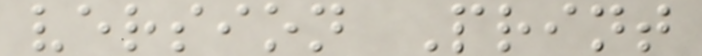version Print
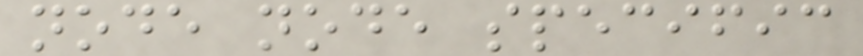node node specific
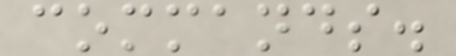commands.
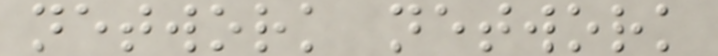network network
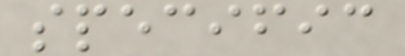specific
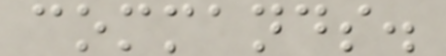commands.
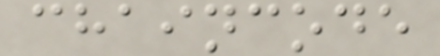chaincode
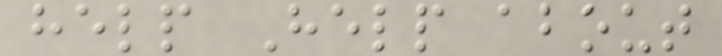help Help about
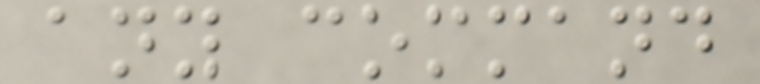any command
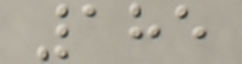185
